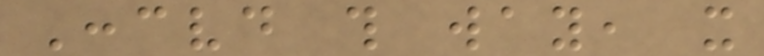Conceived this way, it
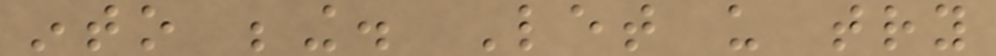into being. Let us try
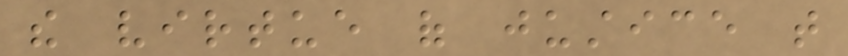the virtue of justice that
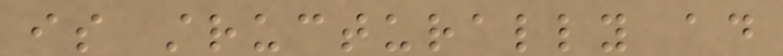is structurally ad
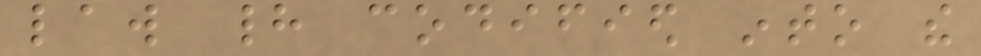law had codified into the
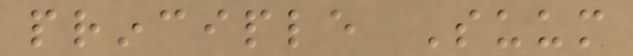principle Suum
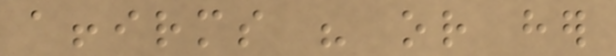affirms his or her
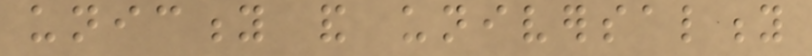unicity and universality
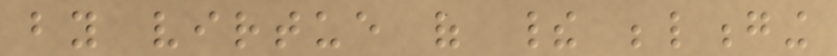by virtue of their belonging
